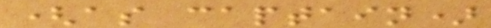(as captain)
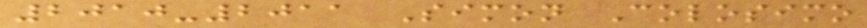2010-2011 Simon Colosimo
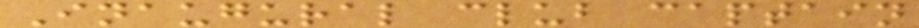Inaugural club captain
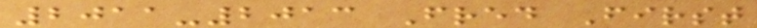2011-2013 Fred First
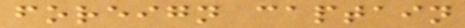foreign captain
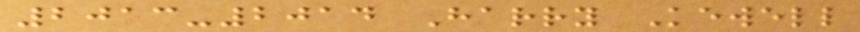2013-2014 Harry Kewell
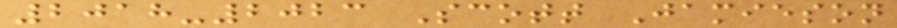2018-2023 Scott Jamieson
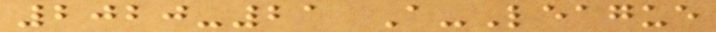2020-21 A-League
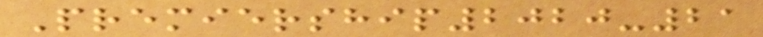Premiership2020-21
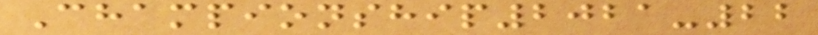Championship2021-22
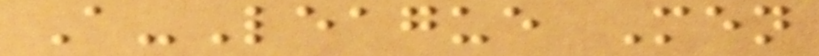A-League Men
